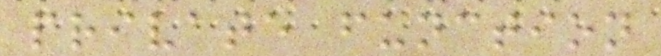private function
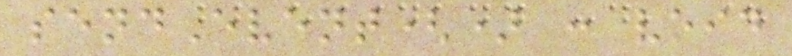sendEvent() : void
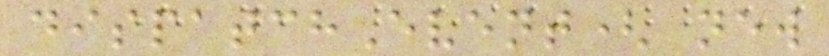dispatchEvent( new
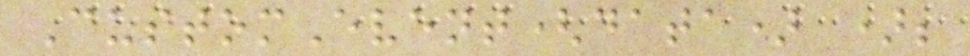CustomEvent(data) );
